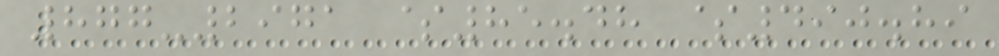877-2971 $85.48 $490.89
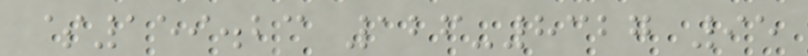$159.23 126-8327 95
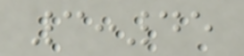3:45
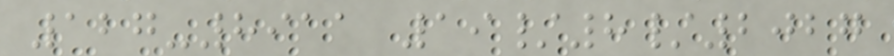127-8911 19/8/2027
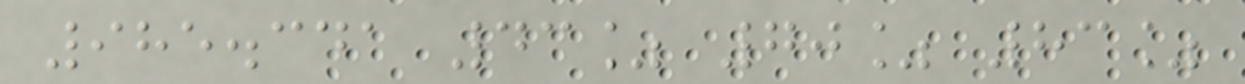985.341 43% 70% 83%
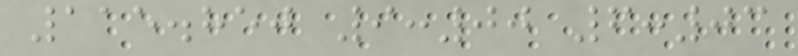115.850 9:00 6:03
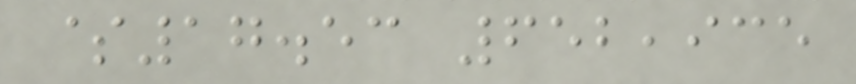$17.53 652,935
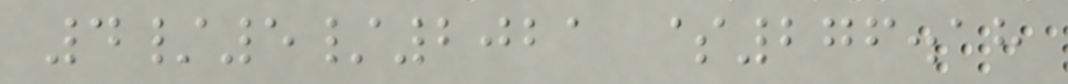4/5/2021 $276.18
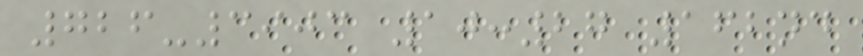726-3903 10:27 162nd
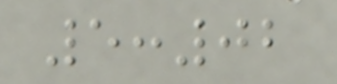5:02
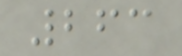263
